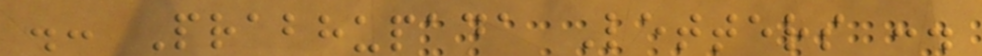.: Prabhupada Letters :.
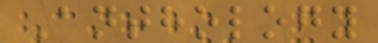Anthology
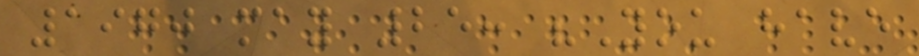1970 may 25: "You have
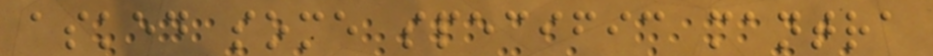asked some specific mantra
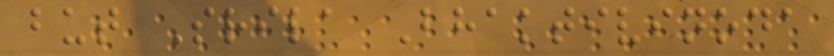but Srila Bhaktivinoda
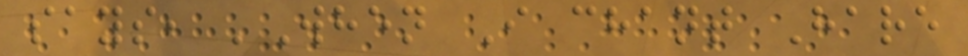says, 'When I chant Hare
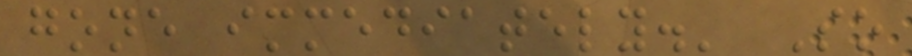gone immediately.' So
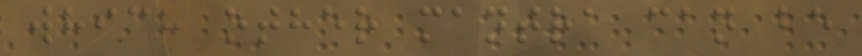which other mantra can be
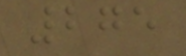275
